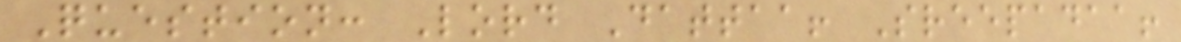Question: Lord Dattaa! Sreepadaa!
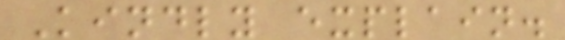Kindly explain.
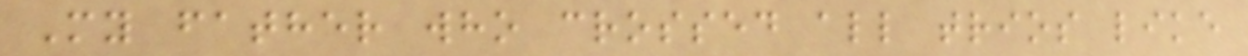My father who crossed all trios like
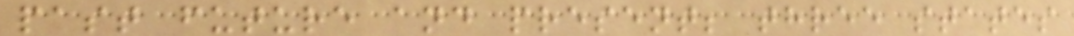past future and present; three states
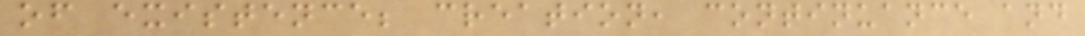of existence; creation, continuance and
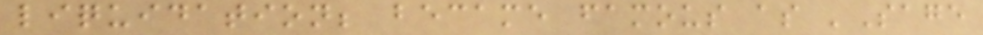liquidation; became famous as 'Sage
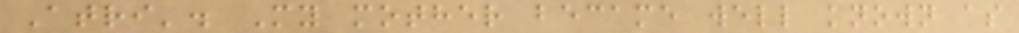Atri'. My mother became well known as
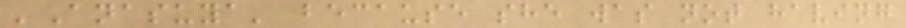'Anasuya' because she was not having
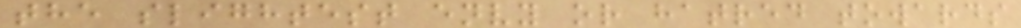the slightest envy or hatred towards
